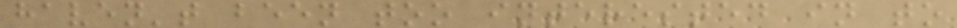haven't been too interested in to
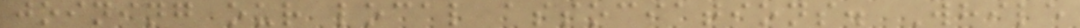joining our local associations. While
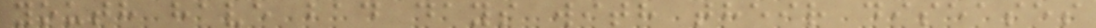youth have bad days with their diseases
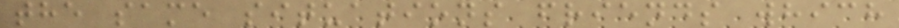the same situations friends which
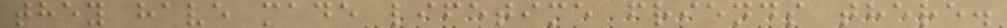they have made lifetime friends there.
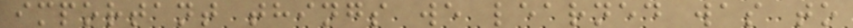important things we learned was to
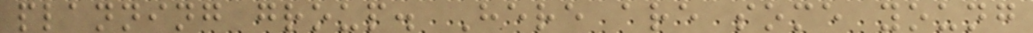planning group. Here are some young
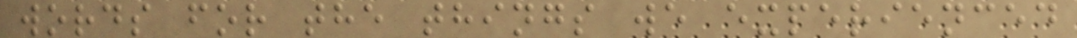words for the things we experienced
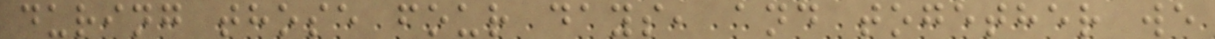during those four days, and together we
